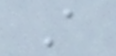A
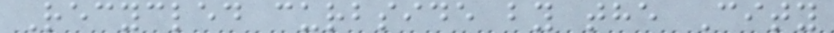Recycled curbside by the City
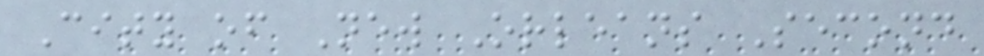City of New Orleans Second
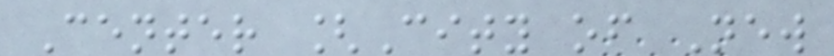Center [City of New
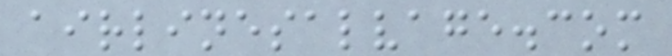airlinesalvage.com
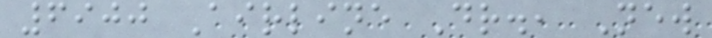6900 Airline Dr., New
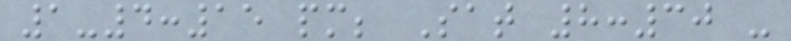1-4:15 pm; Sat 8:30 -
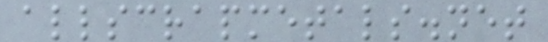allscrapmetals.net
